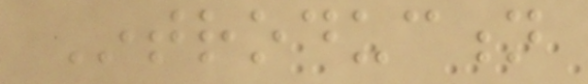Introduction
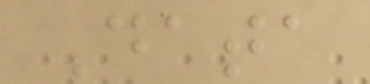Data
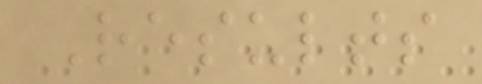Results
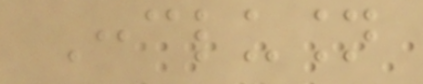Conclusion
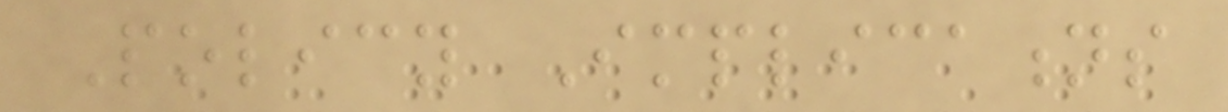Policy Implications
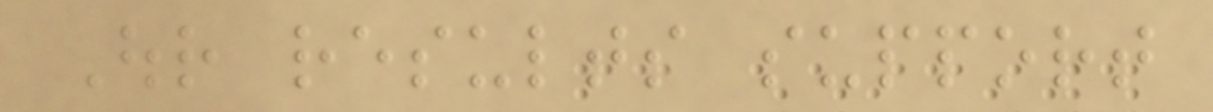Our results support
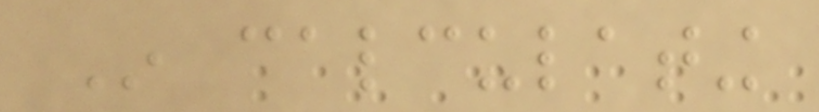In calculating
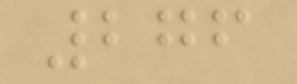276
